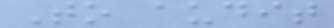To audit
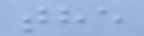the
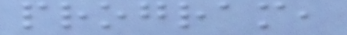program,
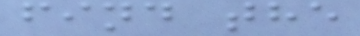find the
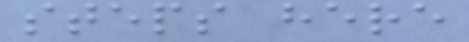steps here
